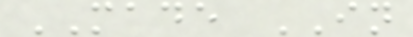MADE IN
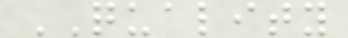QUALITY
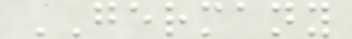GERMANY
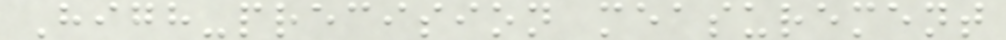High-precision measurement
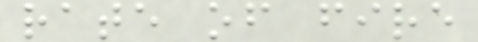rate of fire
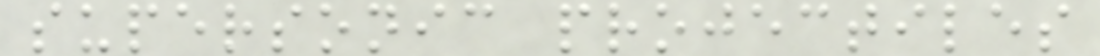supersonic projectiles
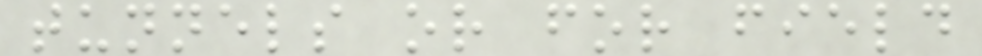tunnels or for field
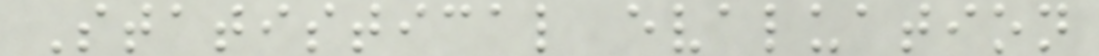Statistical evaluation
